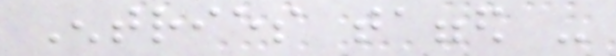Entries tagged -
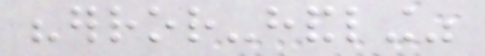"error-handling"
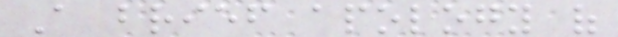A brief apology of
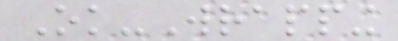Ok-Wrapping
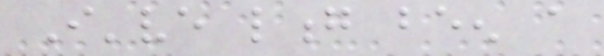I've long been a
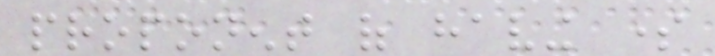proponent of having some
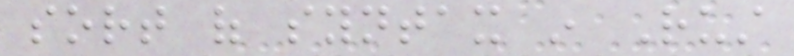sort of syntax in Rust
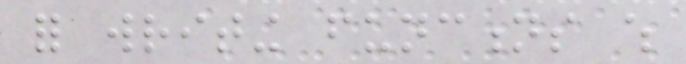for writing functions which
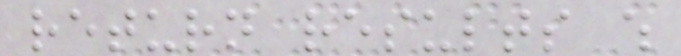return results which
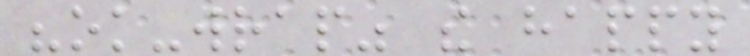"ok-wrap" the happy
